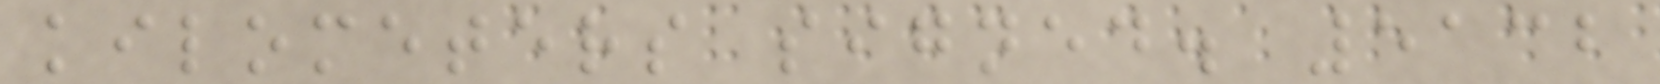kilometers signed. 5132
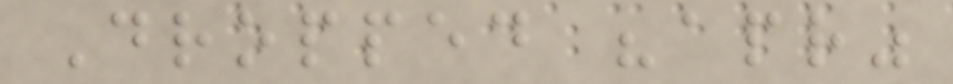Dropped "apr"
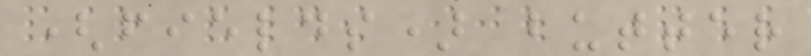(fields) butter
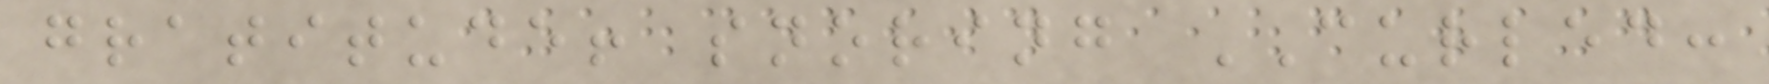gratitude! snoring CURLED:
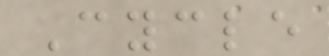Cycle
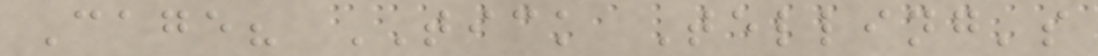Cage? TICK Telling's
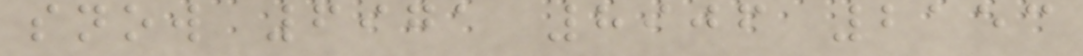snow 6971 8906 2153
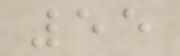55
